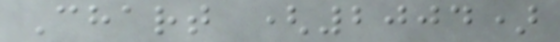Chart (2004)
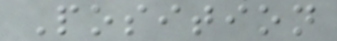Position
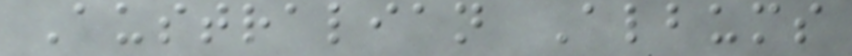Australian Albums
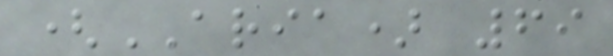(ARIA) 69
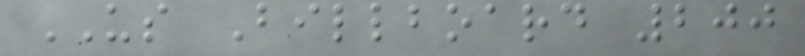US Billboard 200
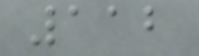112
